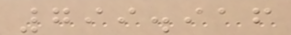799.916
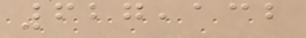627,132
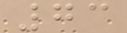73
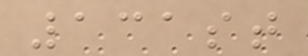131st
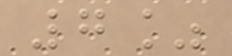7%
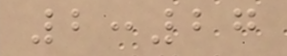2:27
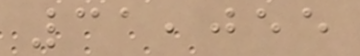31,055
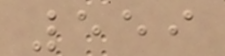559
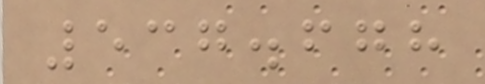537.678
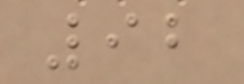92
